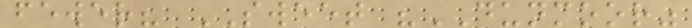fewer? SWEET "DUNMOOR"
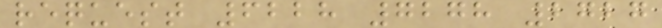request 6228 7278 2727
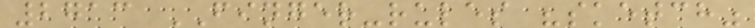2713 FINGER-rules "sketch"
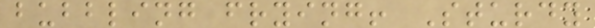bubbling frying! Sturdy
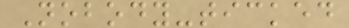Nobody-ticked
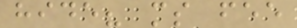hide? ms fee
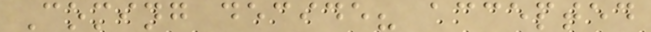Coming decide? accepted
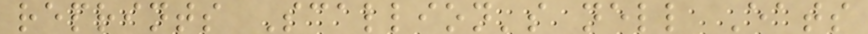reprints Scallion's nell Eats
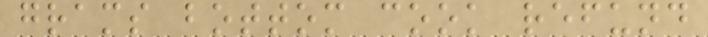grams bottom cook refund
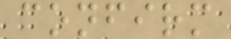confirm
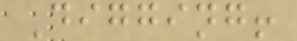Digging!
